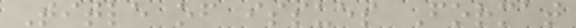Title of issues Format
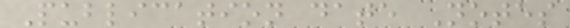Publication date Notes
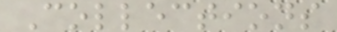Collections
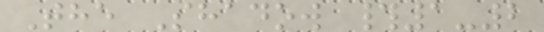The Shadow #1-2
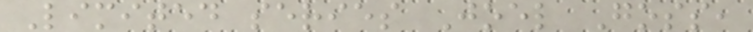Limited series Joel Goss,
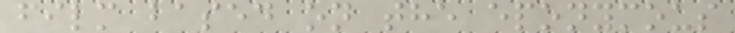film based on the eponymous
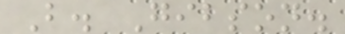B. Gibson.
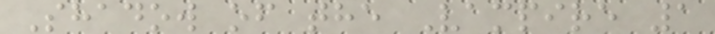Shadow of the Vampire 1
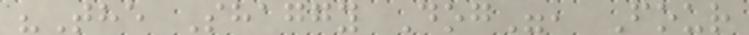"The Shaggy Dog", Four
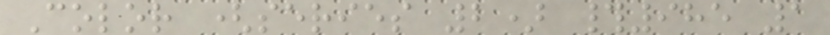Color (series 2) #985 1
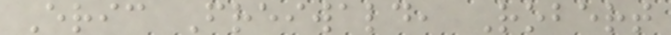Eric Freiwald, Robert
